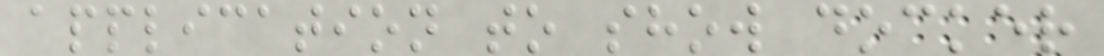application to show docker
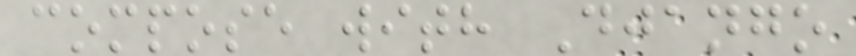compose with Django
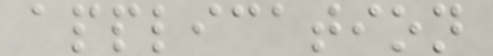application
